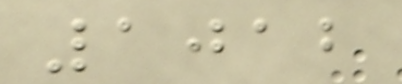1012
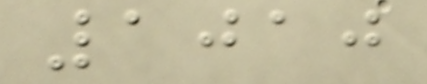1010
